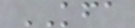KFA
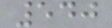540
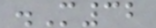.M32
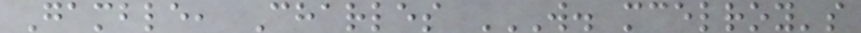Gamble, Charles W. MCELROY'S
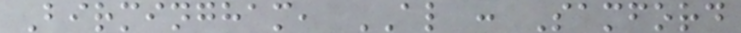Birmingham, AL : Samford
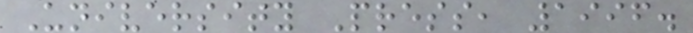University Press, 1996.
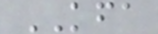KFA
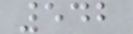542
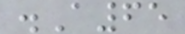.A65
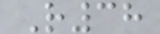R38
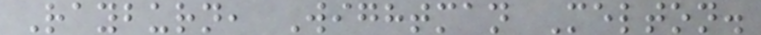Rayburn, Wightman Melton.
